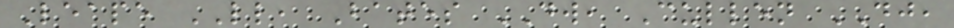Leape LL, Bates DW, Cullen DJ,
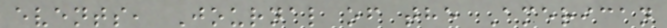events, Journal of the American
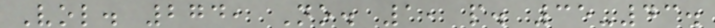Vol. 274, No. 1, p. 35-43.
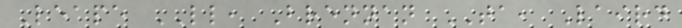Leape LL, Brennan TA, Laird
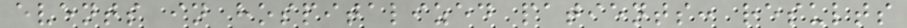events in hospitalized patients: results
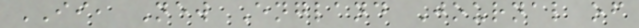II, New England Journal of
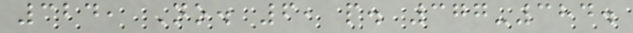324, No. 6, p. 377-384.
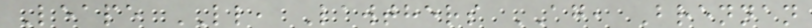Leape LL, Lawthers AG, Brennan
